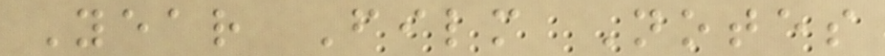Year Film Notes
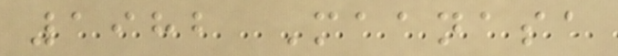1982 Maanasa
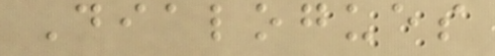Dialogues
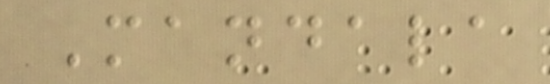Mandala
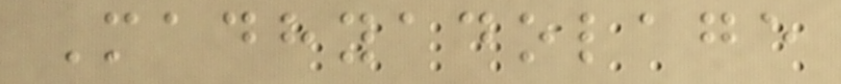Madhyadolage
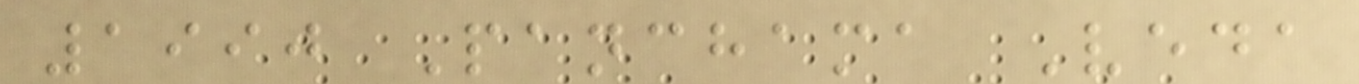1990 Panchama Veda
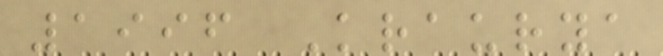1996 Kraurya
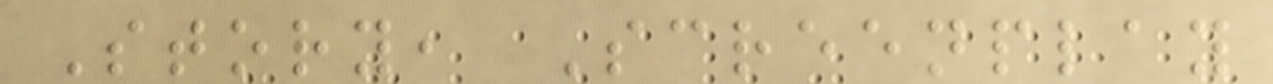Story, Screenplay
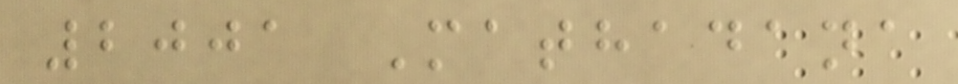2001 Mathadana
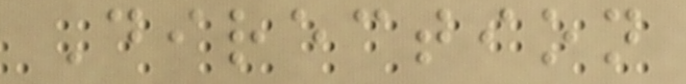Direction
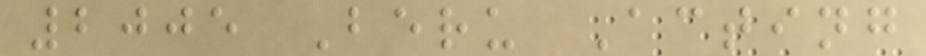2005 Beru Acting
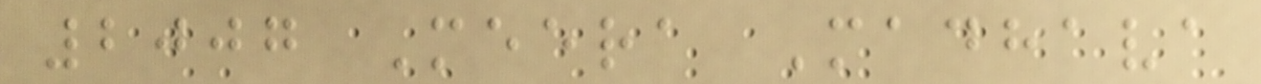2007 Meera Madhava
